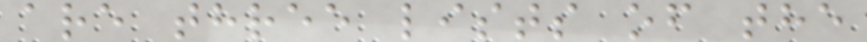are three lists of the
